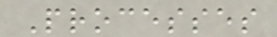Processes
